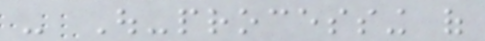- Out-processing of
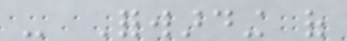- Forwarding of
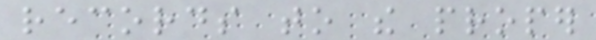records to the proper
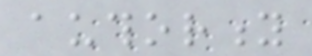authority
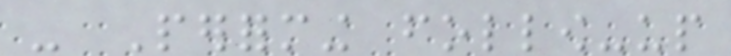- Performing follow-up
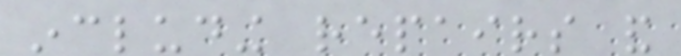including repairs and
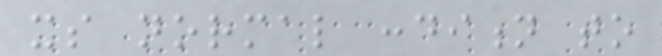its normal condition to
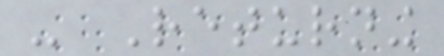- Returning
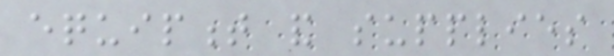equipment and supplies
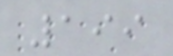199
